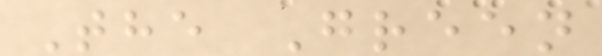The Green
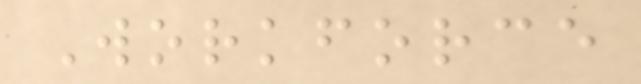Workforce
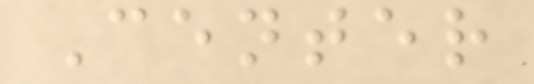Center
